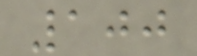100
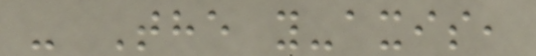- The y-axis,
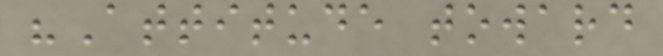"Attitude toward
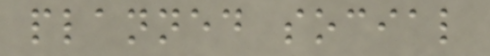planned social
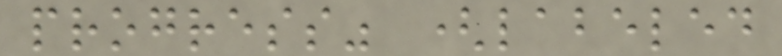progress" (labeled
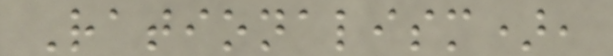Rationalism),
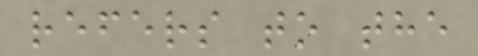refers to the
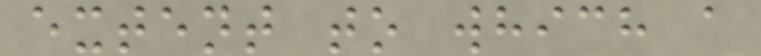extent to which a
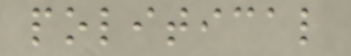political
